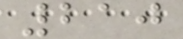210
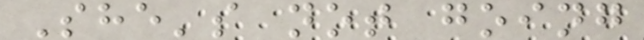She's not going
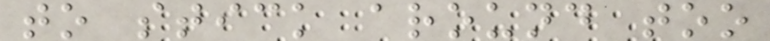to stick around too
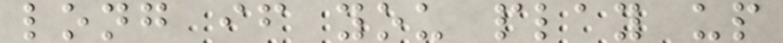long if you play up
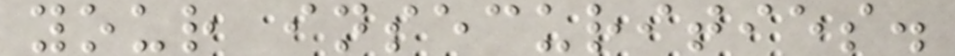your insecurities.
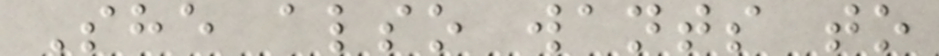She also wants to
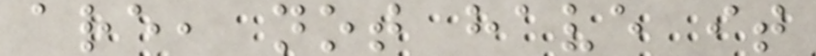are, not have it
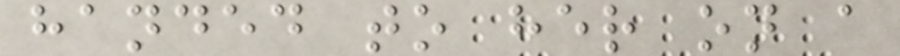handed to her on a
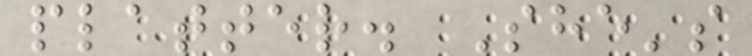platter. She's
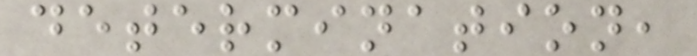determination,
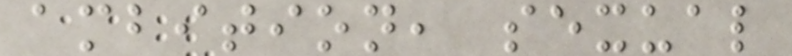ambition, sexual
